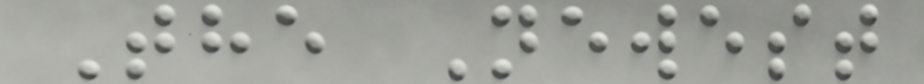The Newest
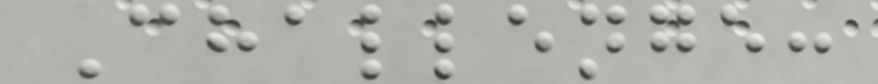Challenge:
